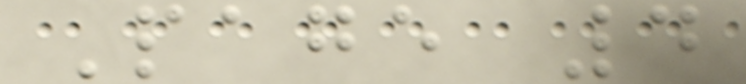Page 4
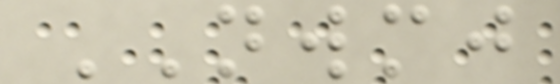NWMJ
